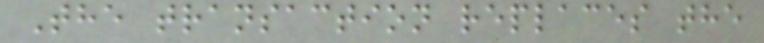The transaction replaces the
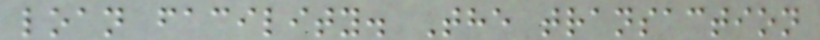loan facility. The transaction
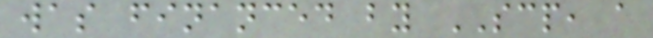was financed by SCP, a
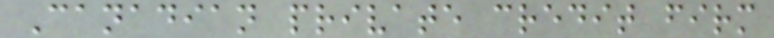Canadian private credit firm
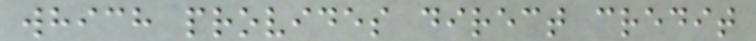which provides direct credit
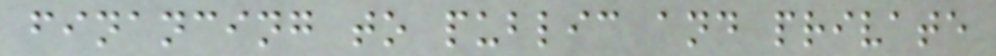financing to public and private
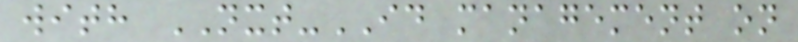with NXT-ID management on
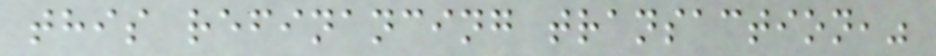this refinancing transaction,"
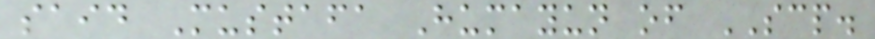said Mustafa Humayun of SCP.
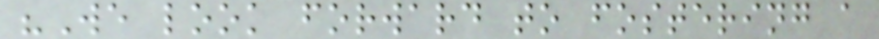"We look forward to fostering a
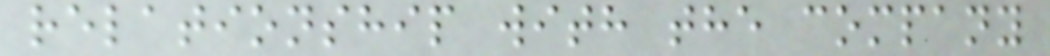relationship with the company
